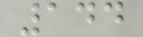144
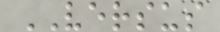VERSUS
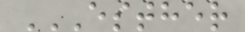ESTHER
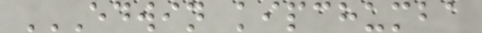EDWIN KIPCHUMBA
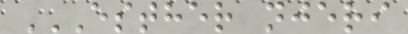ESTHER NJERI
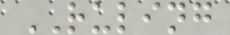RULING
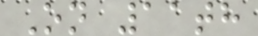On 11th
